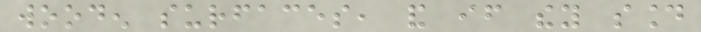wooden surfaces, and if they sound
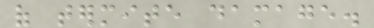of termite damage.
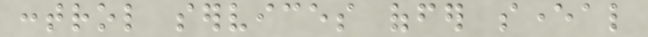control services offer several
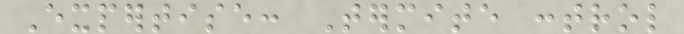Expertise: Termite control
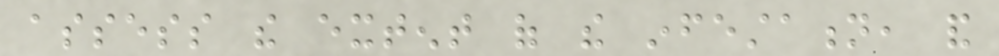assess the extent of the infestation, and
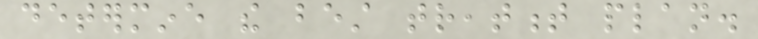determine the best treatment plan.
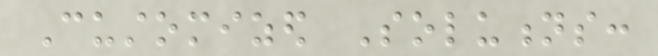Customized Solutions:
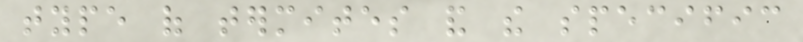type of termites and the specific
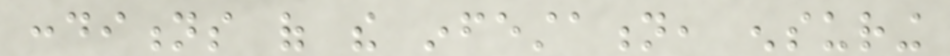conditions of the infestation, ensuring
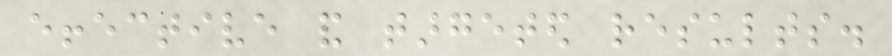effective and targeted results.
